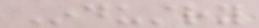Industry
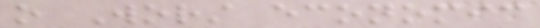o Worst economic
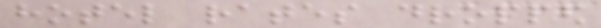hotel rates dropped
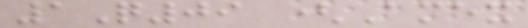1Q09 (Amex
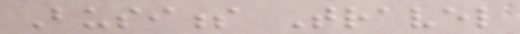Business Travel
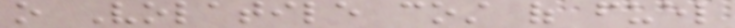o Volatile cost of fuel
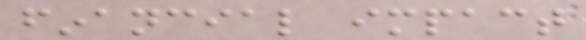financial impact
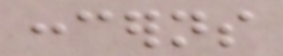concerns
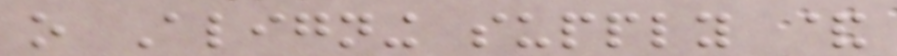o Aligning supply &
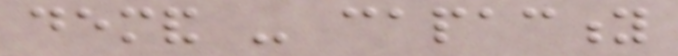demand - capacity
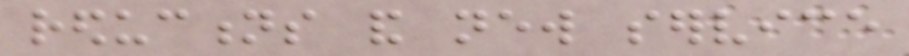reductions and new service
